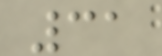31
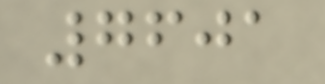7601
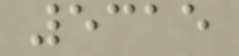5315
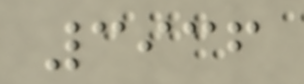3936
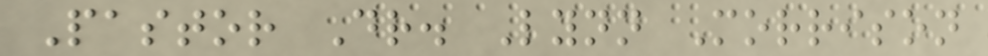Pastor Dr. Lynn Morrison
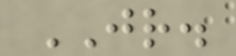JR.
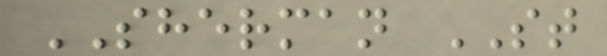SHERMAN ST
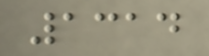1314
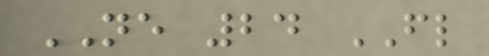NE 24 FL
